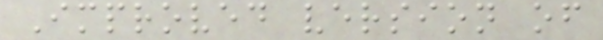Improved version of
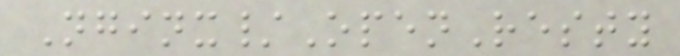Nginx/OpenResty
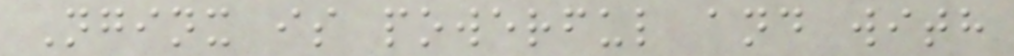Nginx is powerful and with
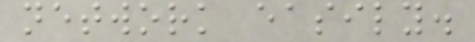network easily.
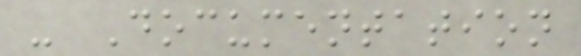- Documentation
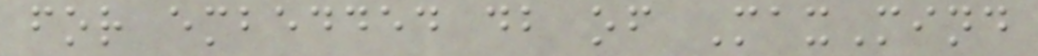for embedded db of MaxMind
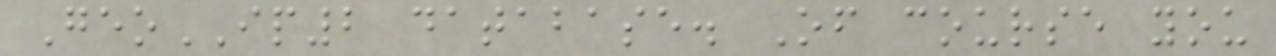GeoIP2 database. Of course you
